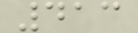413
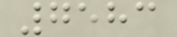7583
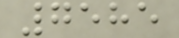7585
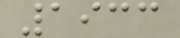1933
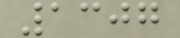1307
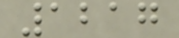1217
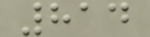814
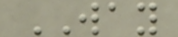WAY
